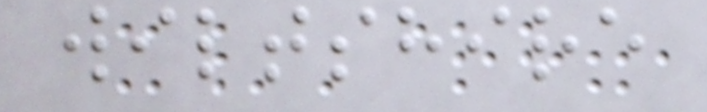wiltshire
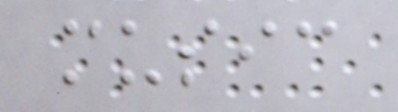music
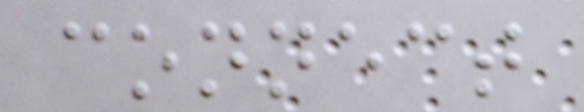connect
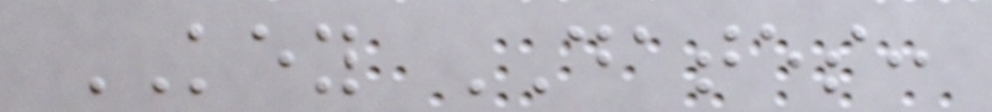KEY DATES:
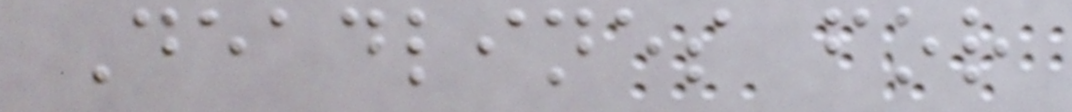Deadlines for
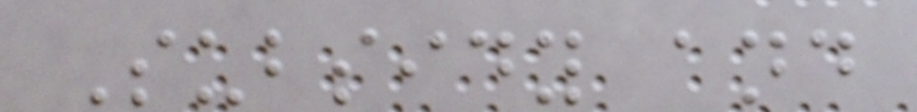Subsidy and
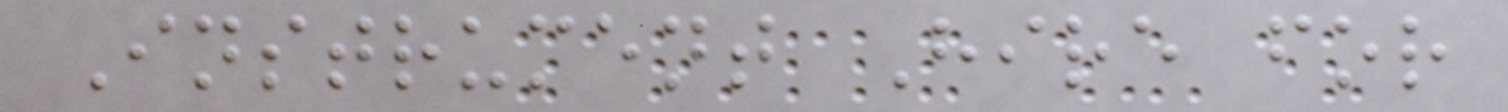Instrument Hire for
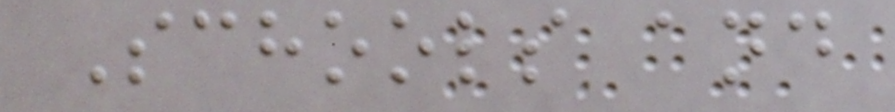Schools and
